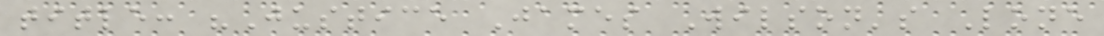title: "Justice James Wilson's Lone
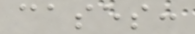cases:
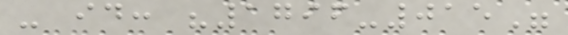- id: "1796-015"
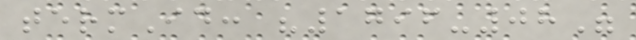termId: "1796-08"
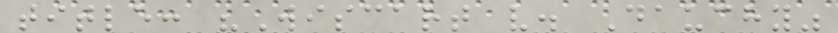title: "Wiscart v. Dauchy"
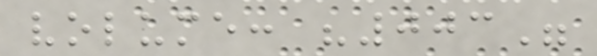volume: "003"
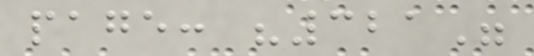page: "321"
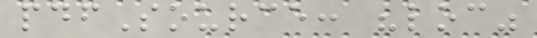pdfSource: "loc"
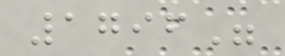1796"
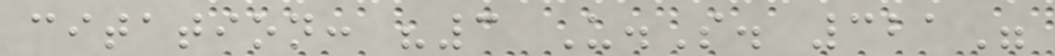citation: "3 U.S. 321"
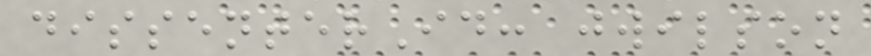dissenterId: jwilson
